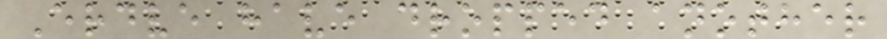Erdve have dropped another
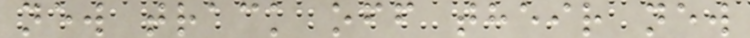new track off their new
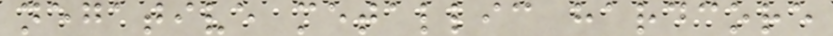negative metallic hardcore
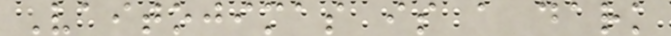Vaitojimas is a dark
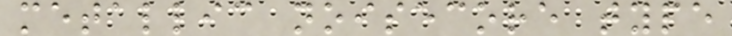metallic noisecore type
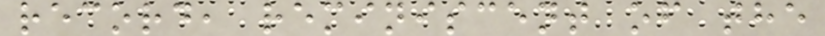record, reminiscent of the
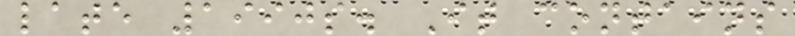late 1990s. It contains
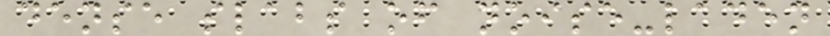dense slabs of noise-laden
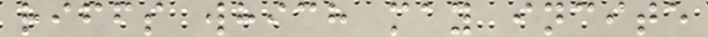riffs which may incite
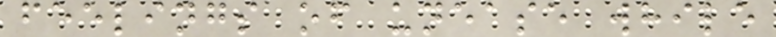feelings of unease while
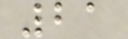21
